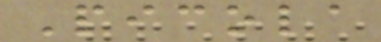Picola
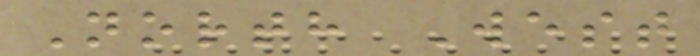North West
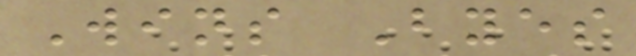Wins Byes
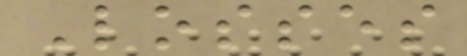Losses
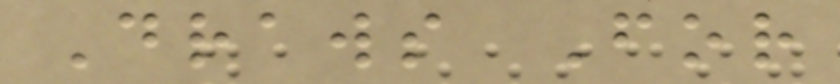Draws For
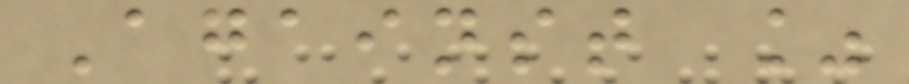Against %
